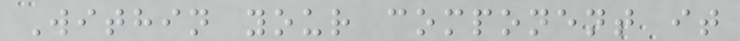Within your component it
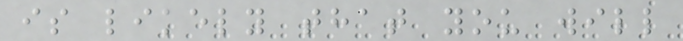is likely that you will
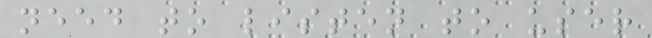need to listen to user
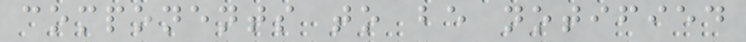components to be notified
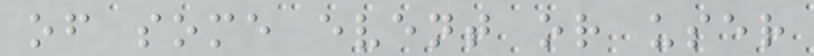of some event or user
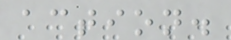action.
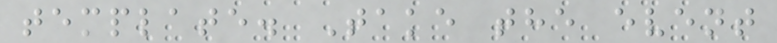template. Take the event
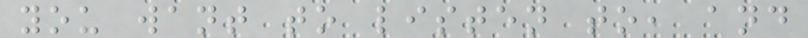you want to listen to, and
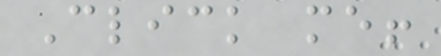Click me!
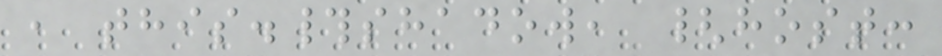, this.#shadow, {host:
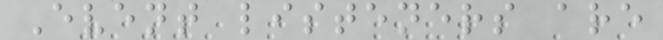Event listeners are
